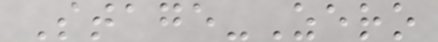Stage-Zero
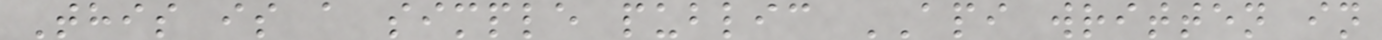This is a simple public API written in
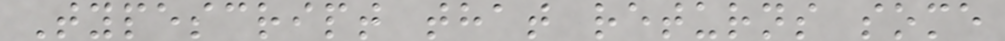Typescript that returns some
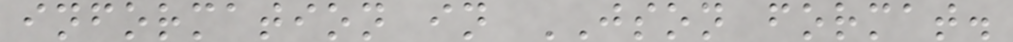information in JSON format.
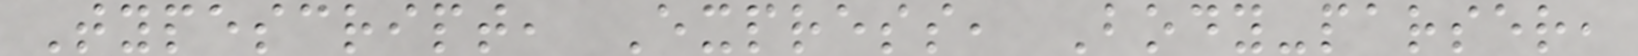Typescript, Express, Body-parser,
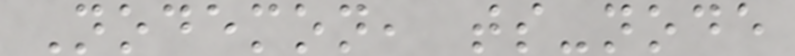Nodemon, ts-node
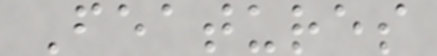Features
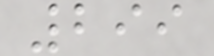299
